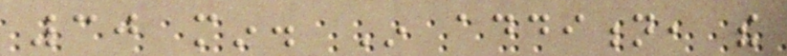30 min. In addition, the
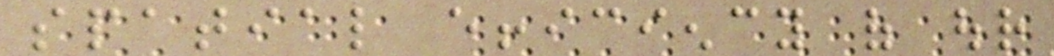spatial efficiency of our
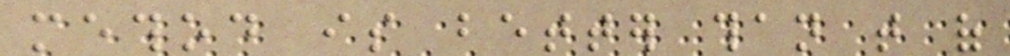method is better than that of
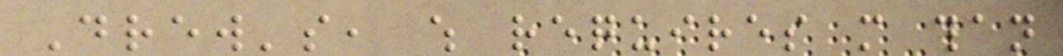Drew's, which requires more than
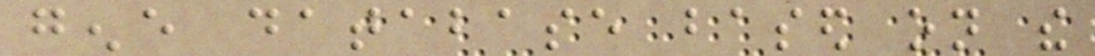gene database based on the
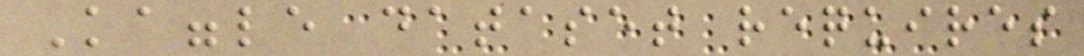Kaggle dataset requires
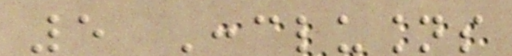5 Conclusions
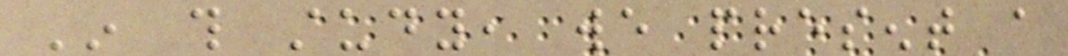In this study, we present a
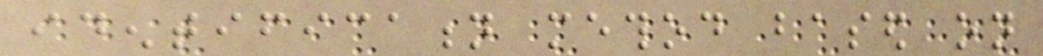identification method based on
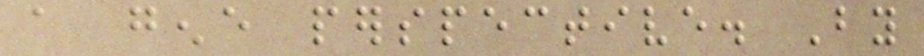a gene perspective. By
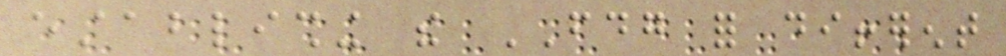establishing the FDG for different
